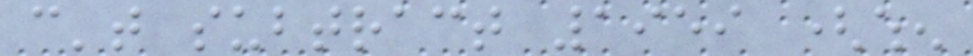can't subtract 1959 (when
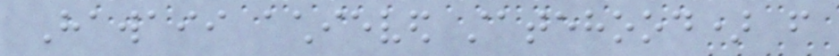Hawaii achieved statehood) from
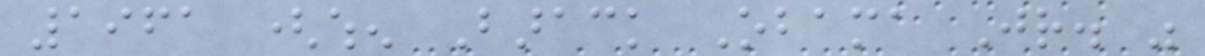1961 (when Barack Obama Jr. was
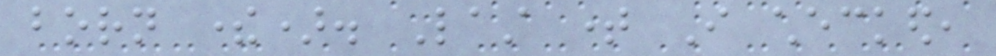born there). Last time I checked,
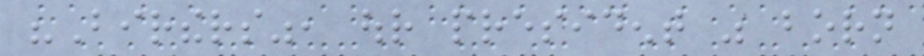"Birthers", our president was born
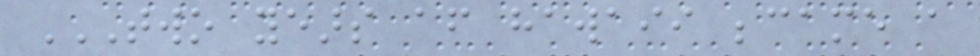TWO YEARS AFTER HAWAII BECAME A
